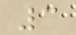3
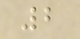2
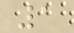1
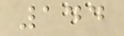144
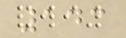143
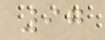97
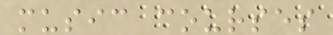music courses
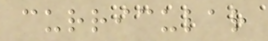curricular
